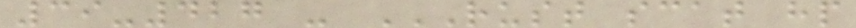39-427 - RUST SCAT HP
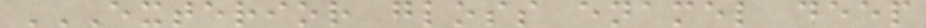EXTERIOR GLOSS ENAMEL DEEP
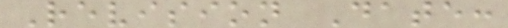Revision Date:
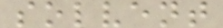solvent
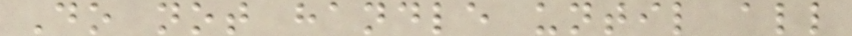Do not handle until all
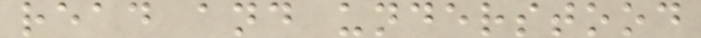read and understood
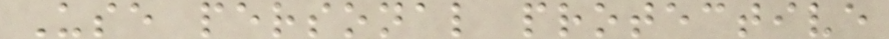Use personal protective
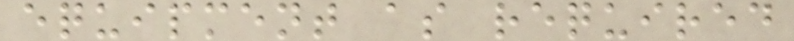equipment as required
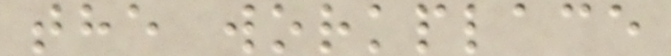the workplace
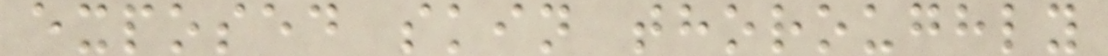exposed skin thoroughly
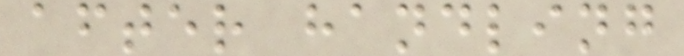after handling
